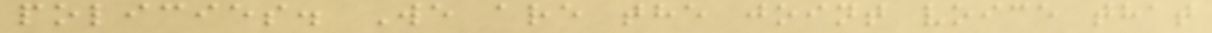policies. We are the joint voice that
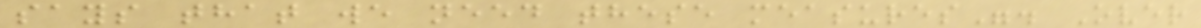says that we need these measures". Over
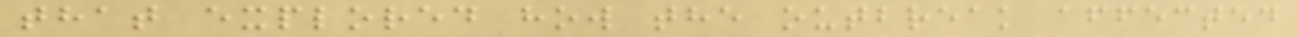that explored how the outbreak affected
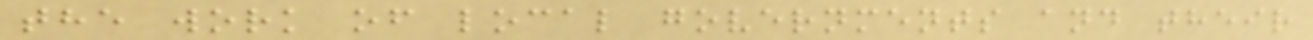the work of local governments and their
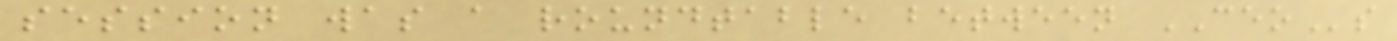session was a roundtable between CEOs
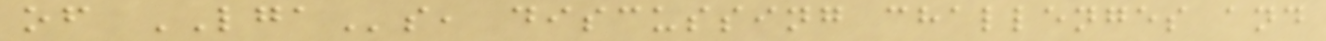of LGAs, discussing challenges and
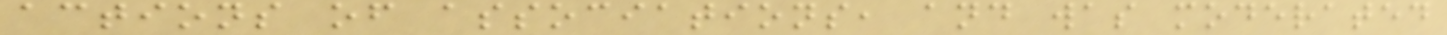actions of associations, and was moderated
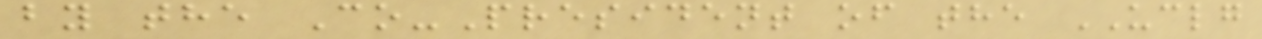by the Co-President of the UCLG
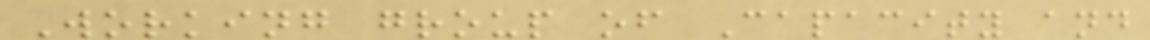Working group of Capacity and
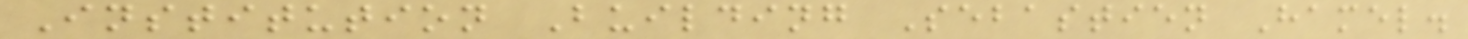Institution Building Sebastien Hamel.
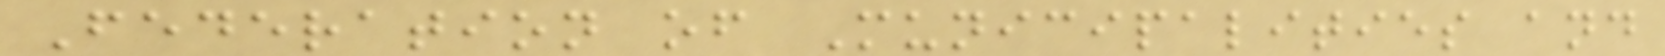Federation of Municipalities and
